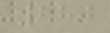280
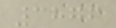3876
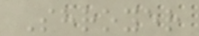Shroyer
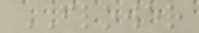FLOWER
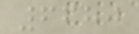6680
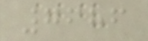7686
